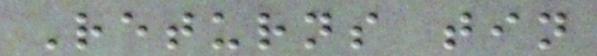Returns tin
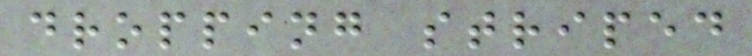dropping striped
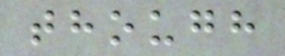though
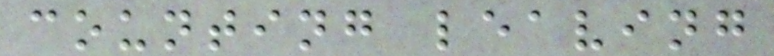counting leaving
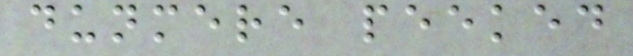dunmere peeked
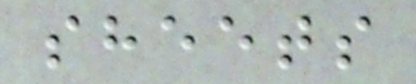sheets
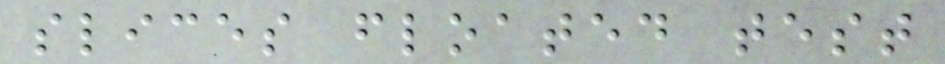slices floated test
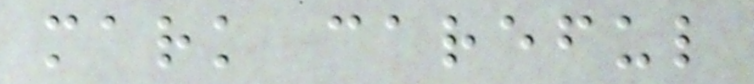mark careful
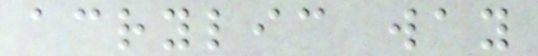acrylic way
